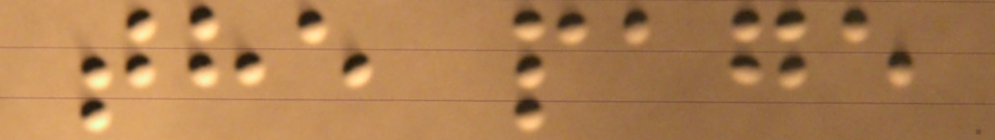the page
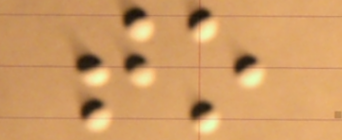to
